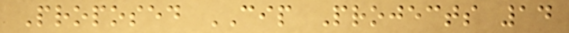Proposed CIP Projects 14
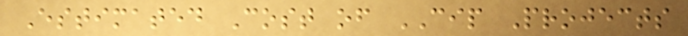Estimated Cost of CIP Projects
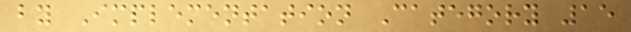by Implementation Category 15
